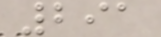291
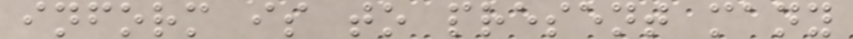inform is to present many
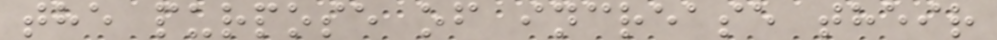the purpose of increase their
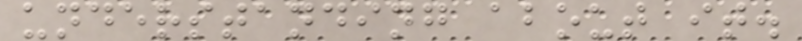understanding about it.
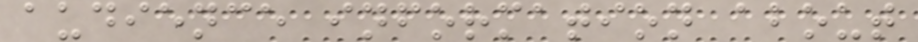audience information about
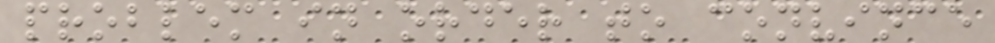problem in order to convince
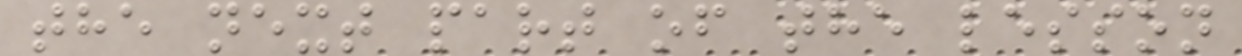the next part of the lesson
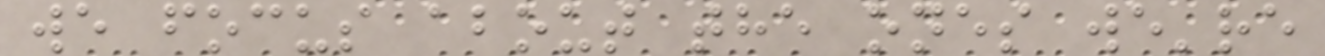we focus about the ones we're
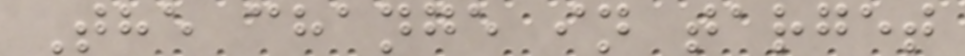The change in target
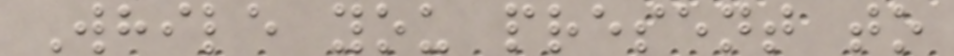While you present to
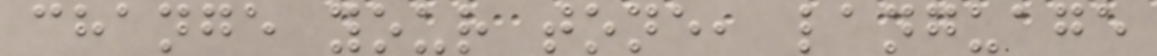change your tone, language
